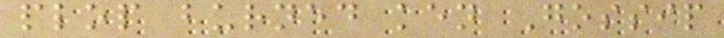plop burned ken Gossip
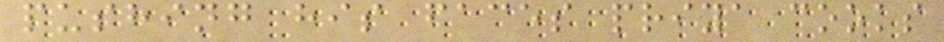pushing his faces priya cooks
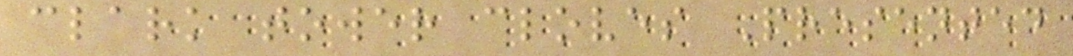clark tower cloves Presented
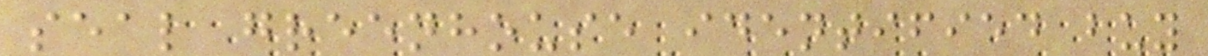seal greenhouse identified buy
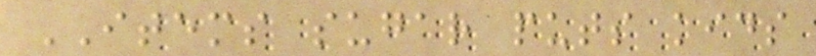ITEMS sugar puts kids
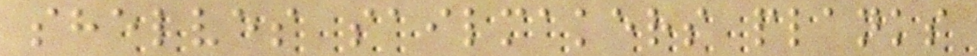shelves sailmakers planks
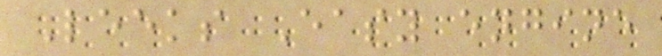Leeks Easy engine
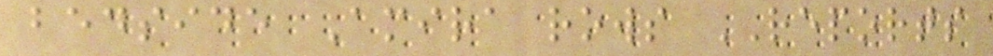bedside Amira rows REPORTS
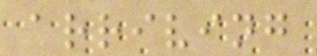arriving
